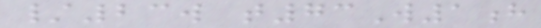/23w t73W1h
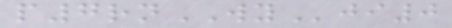p7rnWYji0
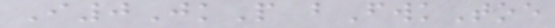I0JkP bFwkToe
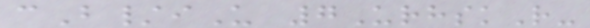cB/iU 7UrhskR-
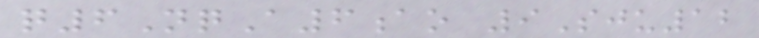q6NqA6ao 9Sju12
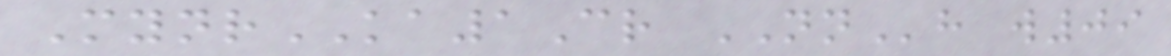MynrKA1Cr NNh w09
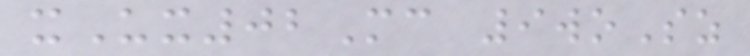xUx02Mc 9woSz
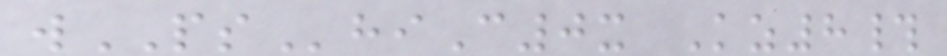wPShiC0x Kz8#
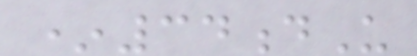*34dU
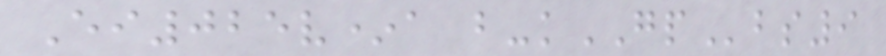Ei025v*a b-kGPbs9
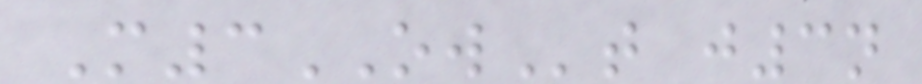M3OWt j3n
